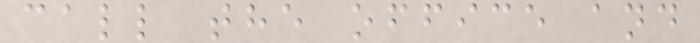call the office and
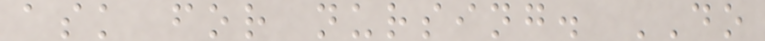ask for nursing. DO
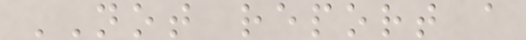NOT report a
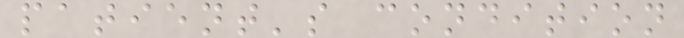patient's condition
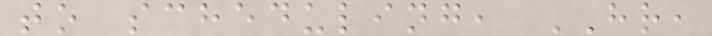to scheduling, HR,
